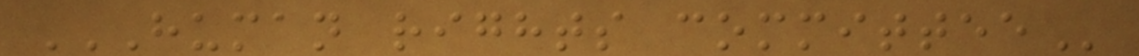HUMAN RIGHTS COMMITTEE
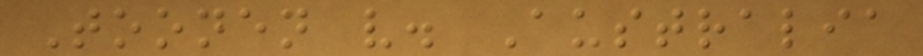Toonen v. Australia
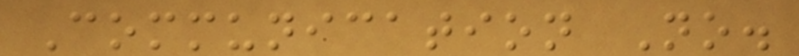Communication No.
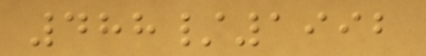488/1992
